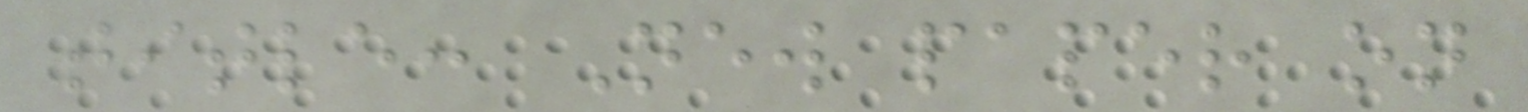title: New paper on
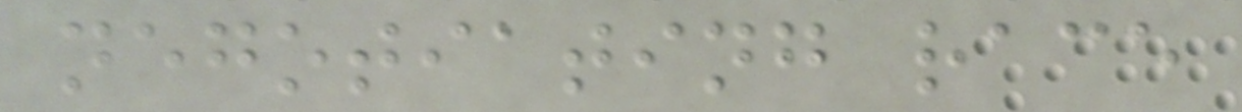negotiating race
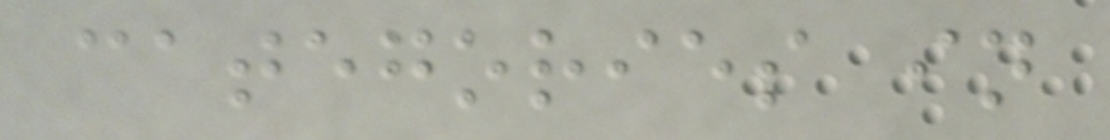categories in
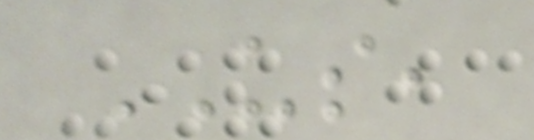US,
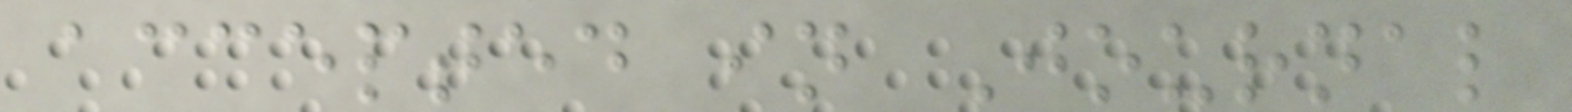accepted in Journal
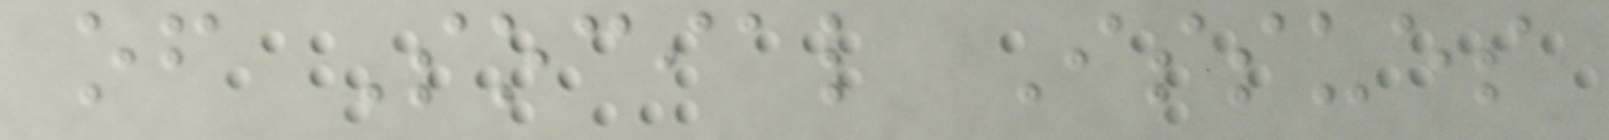of Social Issues
